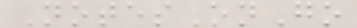NotesOnGo
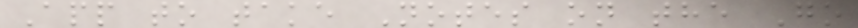App to take Notes on the Go
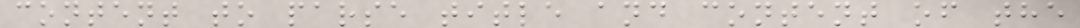content to parse title and content of the
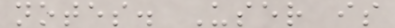notes. User is
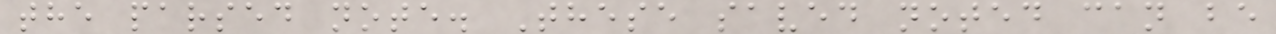the parsed note. These saved noted can be
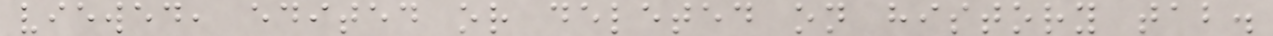viewed, edited or deleted on history tab.
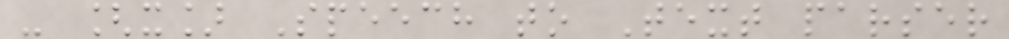- [x] Speech to Text parser
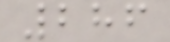286
